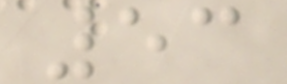53
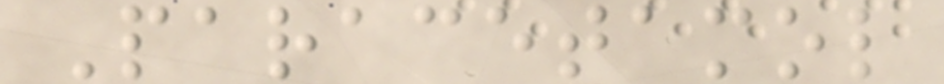Paracetamol
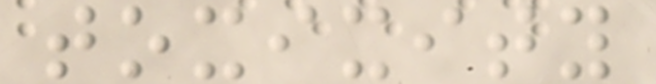toxixity
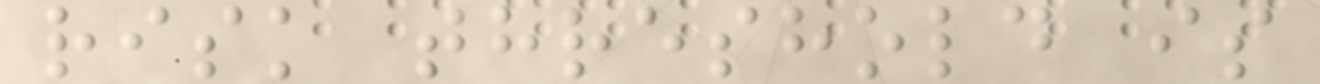risk threshold is
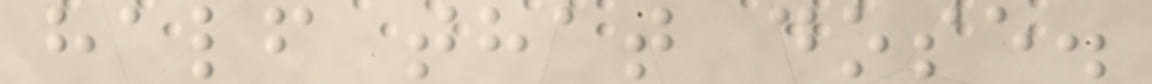half that dose.
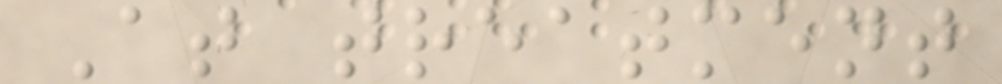At treatment
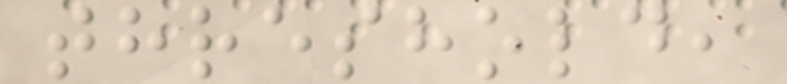threshold,
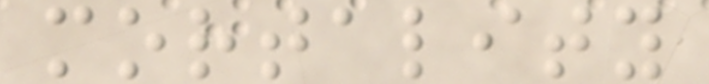mortality
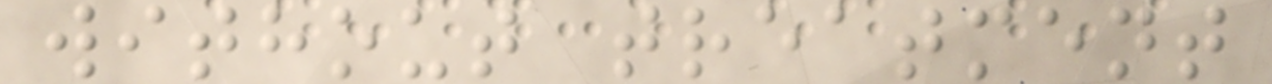without treatment
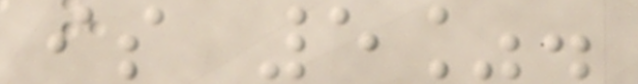is 5%.
